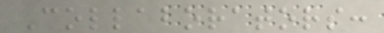Collaborators:
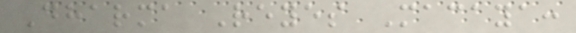Dharma Reyes Macaya:
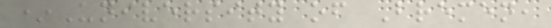*University of Bremen,
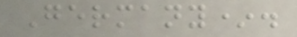Germany*.
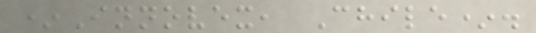*Innovex, Chile*.
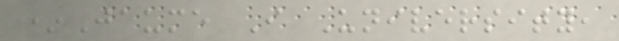*Jaume I University,
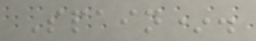Spain*.
